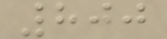800
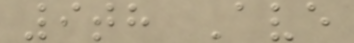9th Ave
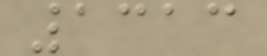1313
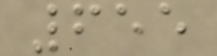655
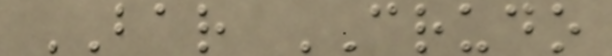BAR CRUDO
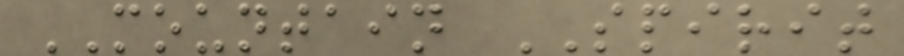MOUNTAIN SPIRIT
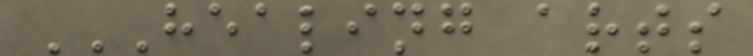HEALING ARTS
